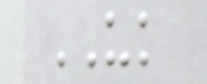UK
